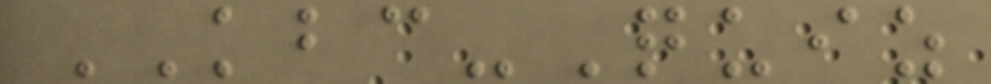KBC-Quiz
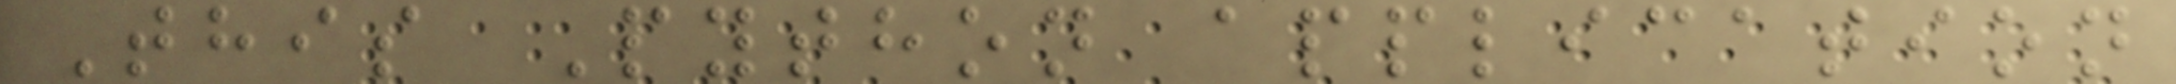This Python application
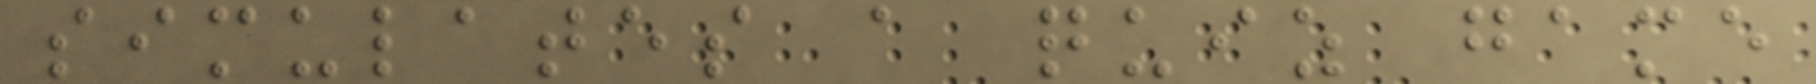simulates a quiz game
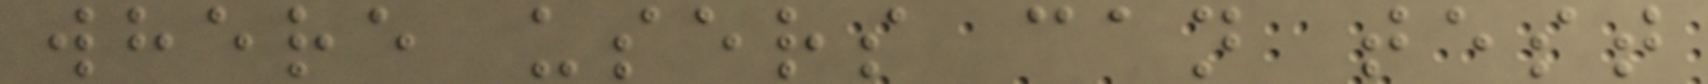where users can test
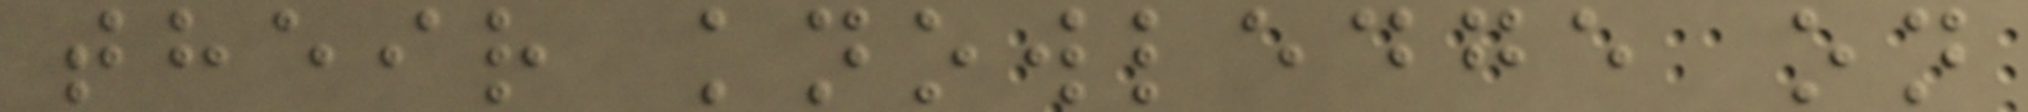their knowledge on
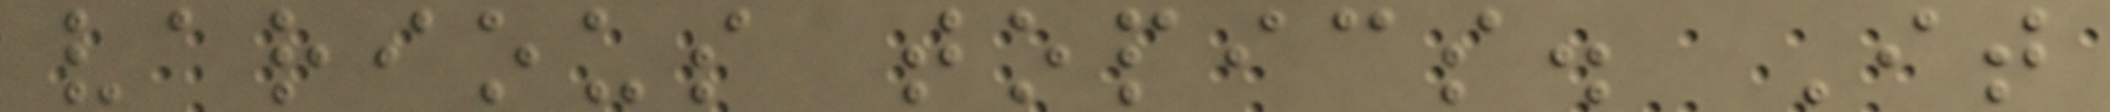various topics. It
